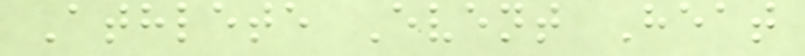Athlete Event Heat
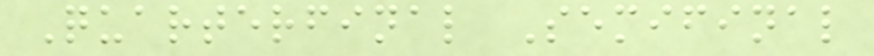Quarterfinal Semifinal
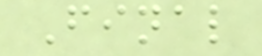Final
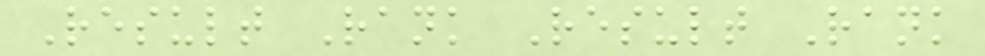Result Rank Result Rank
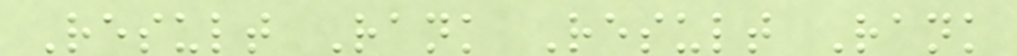Result Rank Result Rank
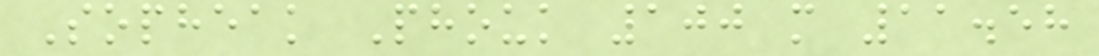Sopheak Phouk 100 m 11.58
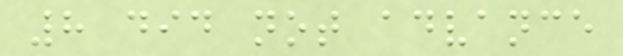8 did not advance
